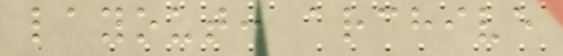layout: archive
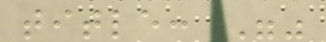title: ""
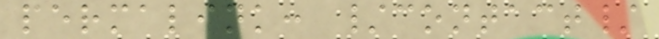permalink: /contact/
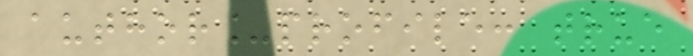author_profile: true
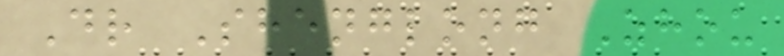Dr Shenglong Zhou
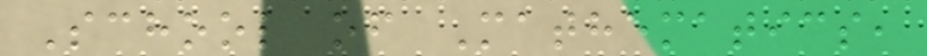School of Mathematics,
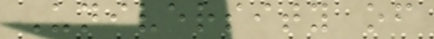University of
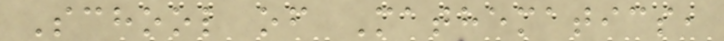School of Mathematics,
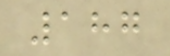187
